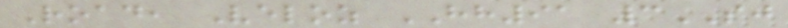Road, Veloz HH91 3SJ
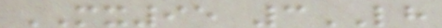MX95 3LH
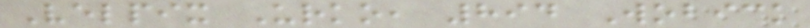Velpix Urko, 894 Wobick
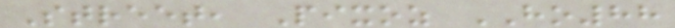Street, Pixoz HO88
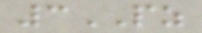3PZ
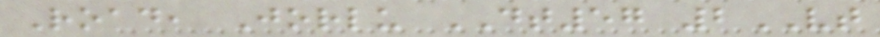Road, Jorlu DT57 2VT
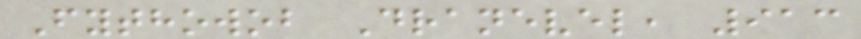Fythowob Dranevel, 913
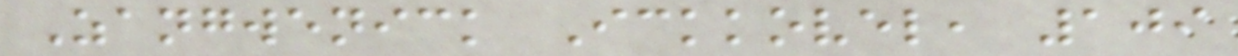Zangwenick Ickkovel, 109
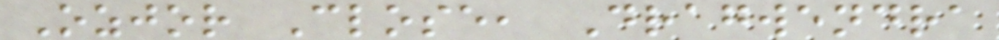Ozjor Close, Dragwendra
